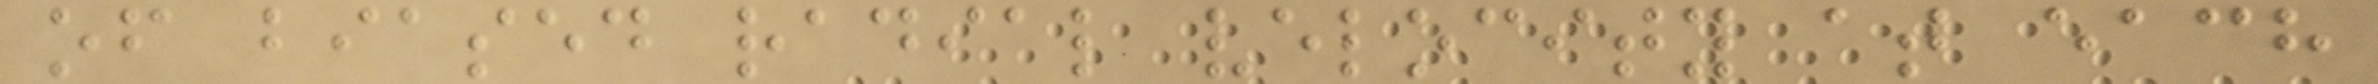of biased radial velocity at each
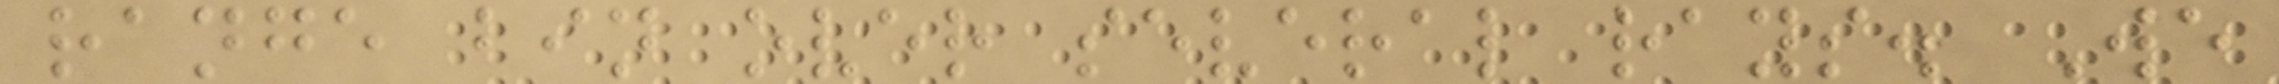range bin over several rays. We
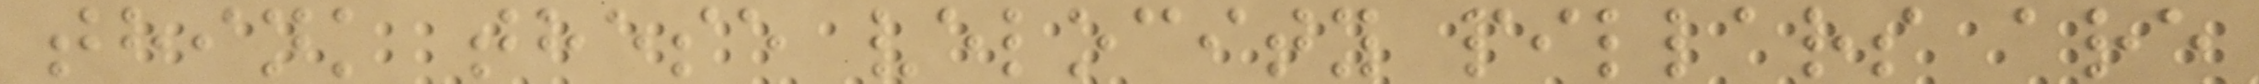think these velocity pillars are
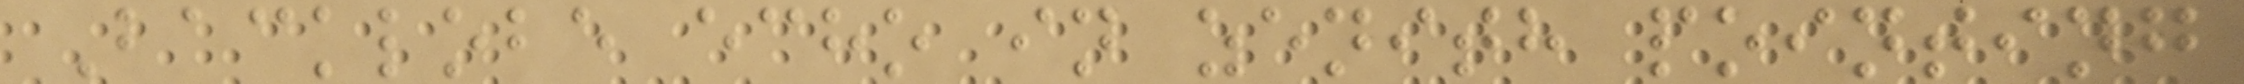Backlobe echo in zenith pointing
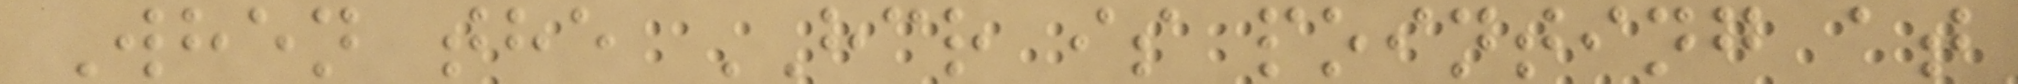When the HCR is pointing at
